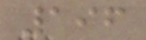196
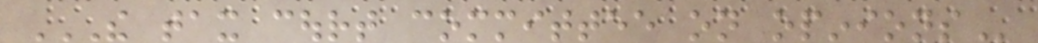THE TAX COURT COMMITTEE ON OPINIONS
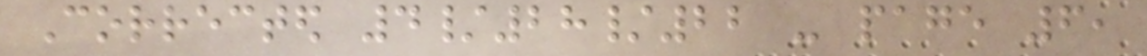Corrected 4/28/22 - page 6,
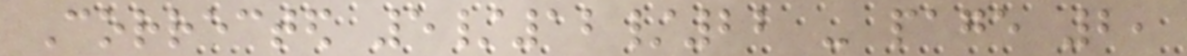Corrected 5/12/22 - page 2,
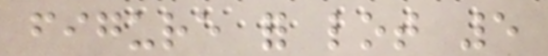figure for lot 5
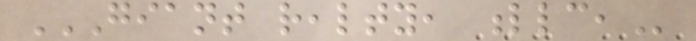GIANT REALTY, LLC,
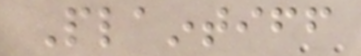Plaintiff
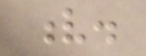v.
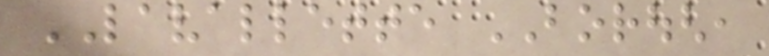LAVALLETTE BOROUGH,
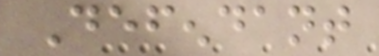Defendant
